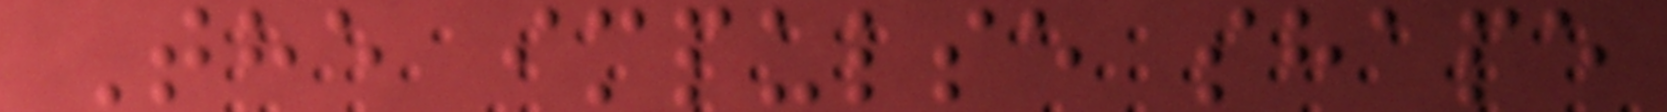The impulse shape
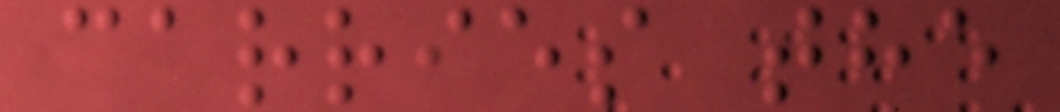carries the
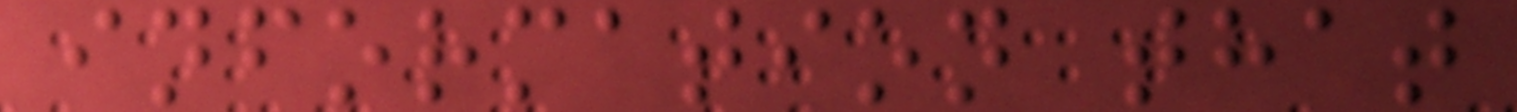information that
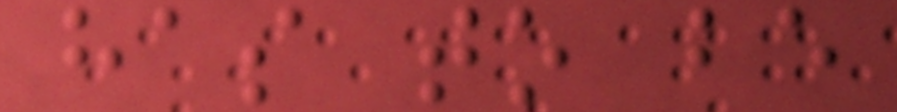has to be
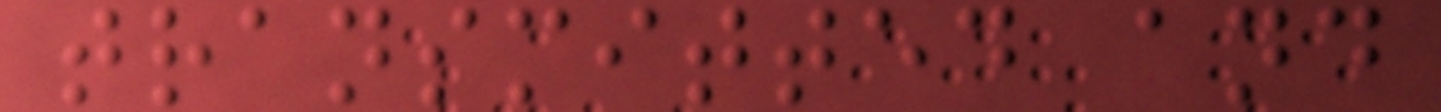transmitted and
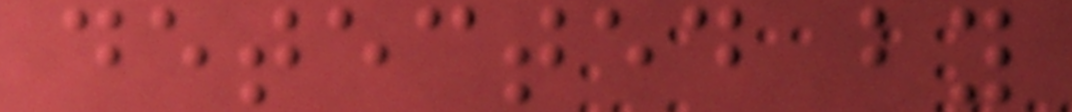detected by
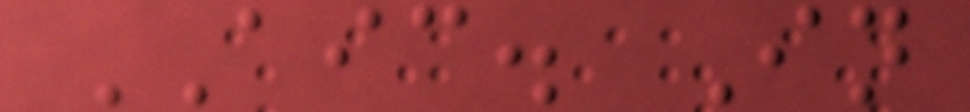AIC. In
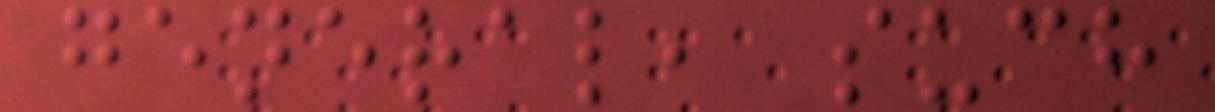general, such
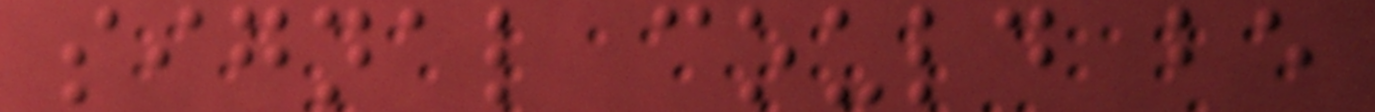signal could be
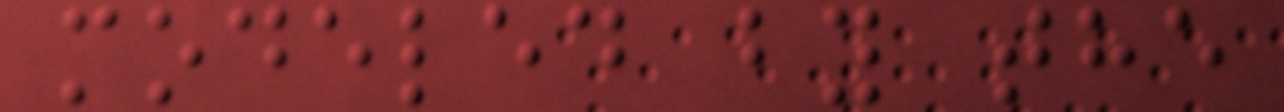modeled by the
